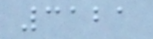3121
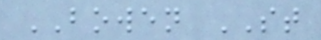BOWEN ST
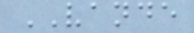VANDE
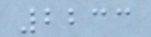2233
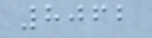8062
